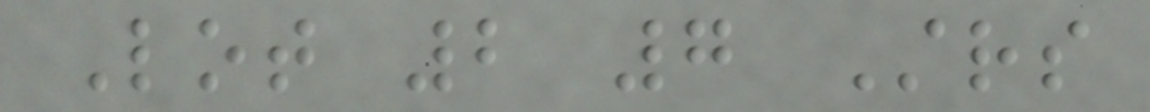Lot 2 7 Strs
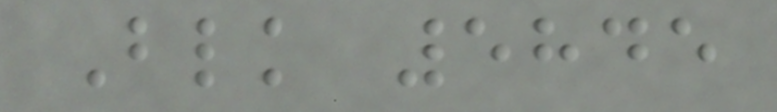Blk 5845
